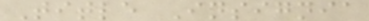Title Insignia
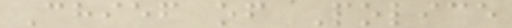Chief of Police
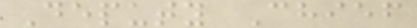Deputy Chief
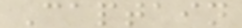Captain
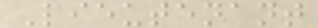Lieutenant
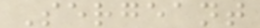Sergeant
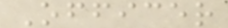Officer
